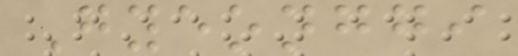Gyeonggi
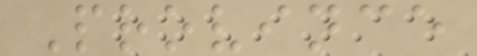Province
